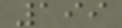199
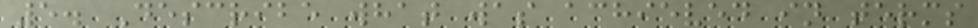5. Describe what was achieved in terms
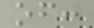of:
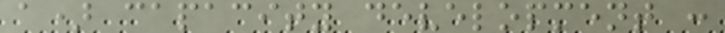a) capacity development :
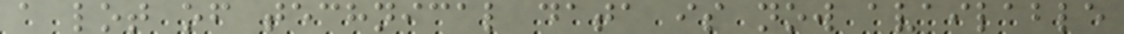a lot of technical data is now available
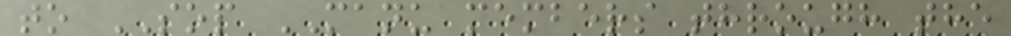to SOP MANU members through the
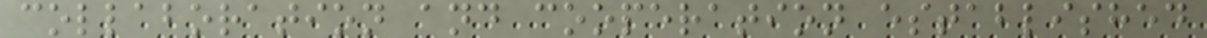collaboration and cooperation established
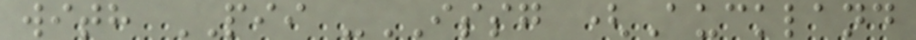with PII -ISSG (Auckland
